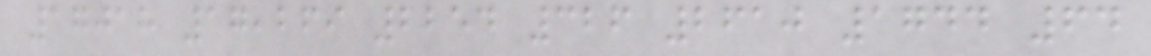17018 17,269 2254 326 2610 1744 64
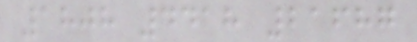1808 4418 21687
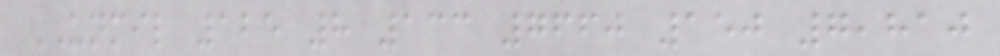UNMIL 125 8 133 7660 150 7,810
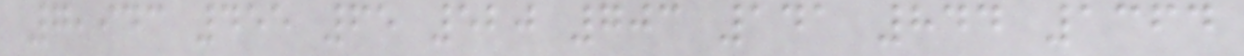7,943 455 65 520 703 141 844 1364
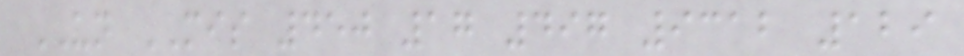UN MIS 450 17 497 9312 129
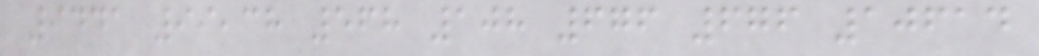9441 99,38 568 108 676 676 10614
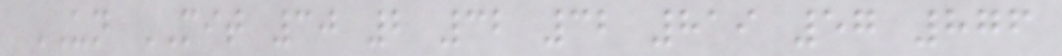UN MIT 30 2 32 32 819 57 876
